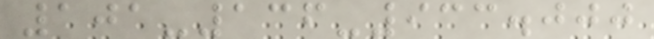101-136-933.000
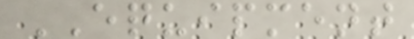EQUIPMENT
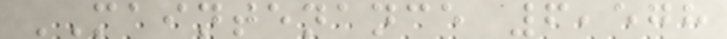MAINTENANCE 6,578
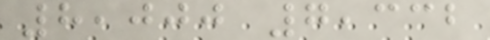8,000 7,332
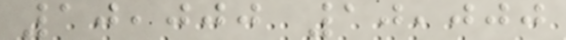10,000 10,000
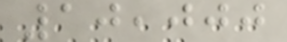10,000
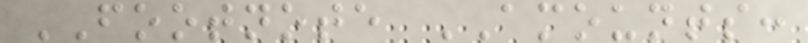FOOTNOTE AMOUNTS:
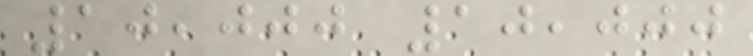10,000 10,000
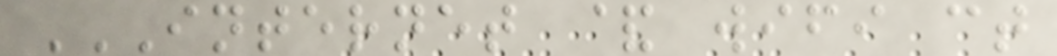INTERNET & WIFI CT
